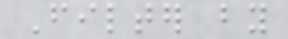Filter by
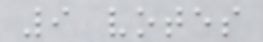9 votes
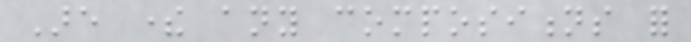Are there any compositions for
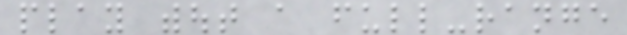play without a full-range
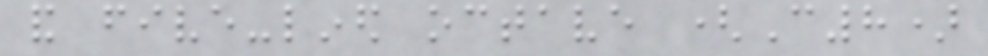and five-lined octave (C8)
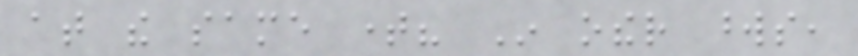at the same time? In other words,
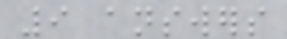9 answers
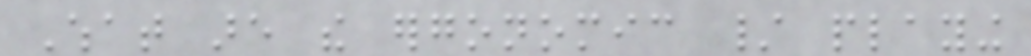What are the ergonomic / playing
